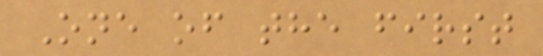One of the first
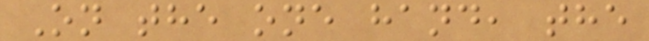On the one hand, the
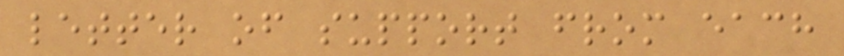letter of support from each
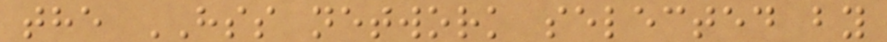the HSS network selected by
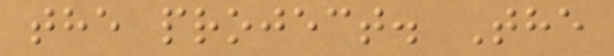the project. The
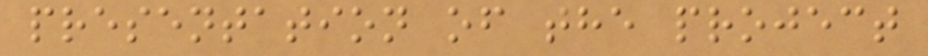presentation of the project
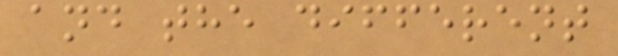and the different
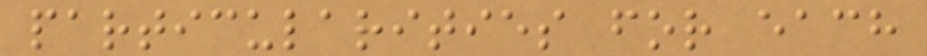particularities for each
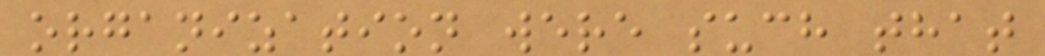organization were such that
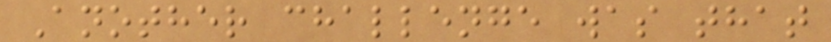Another challenge was that
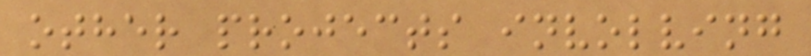other projects involving
